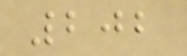202
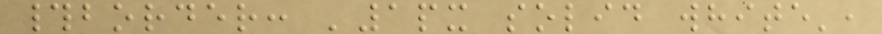#border: '1px solid white',
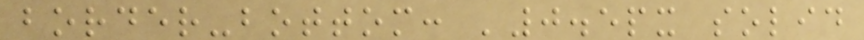border-bottom: '0.5px solid
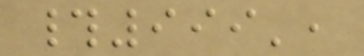#999',
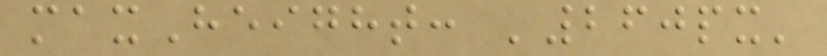maxHeight: '260px'
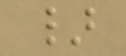}
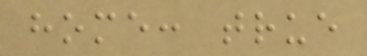home: true
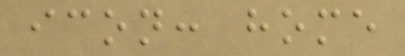icon: home
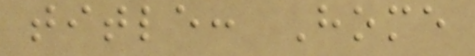title: Home
